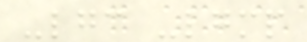-lgc -lgmp
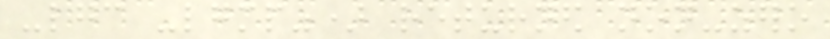-lgc -lgmp") returned non-zero
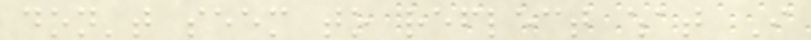don't seem to reflect what I
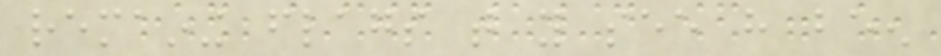remaining flags that you see have been
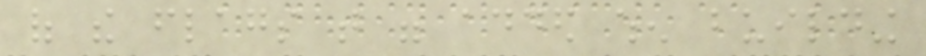of the flags that were added when building
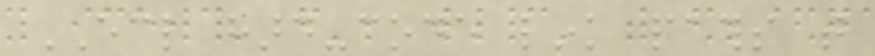ECL hard-code link paths that
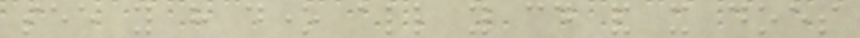see you have done all you could and it does
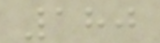180
